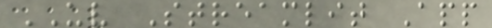UV Streamlit App
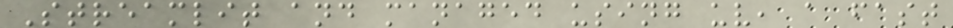Streamlit and managed using uv, a fast
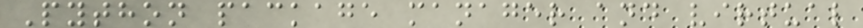Python package manager and virtual
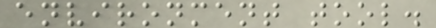environment tool.
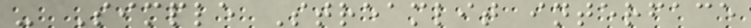- Simple Streamlit interface
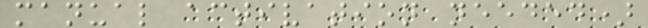manual activation needed)
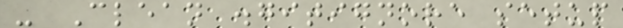- Clean .gitignore setup
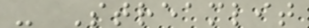- Streamlit
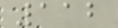112
